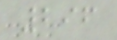296
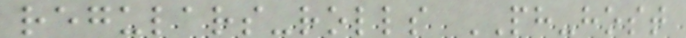regulars-rolls PH-host
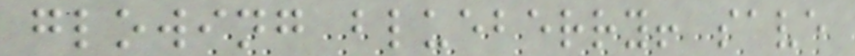glowing blueberry! save
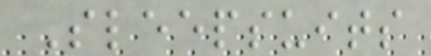Sleepsuits
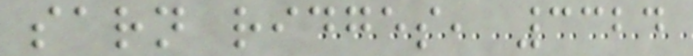sarn ridges, 3324
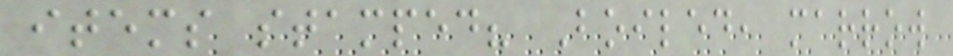items stamped? Boiled, marrow
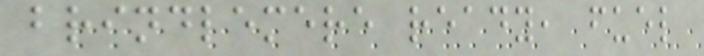brindlemere ready, fuel
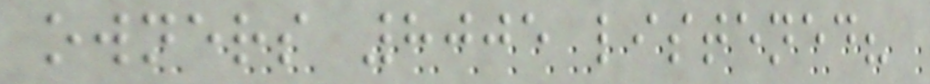owners 8005 listened?
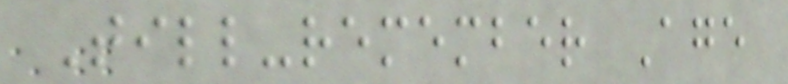Till-remember Age
